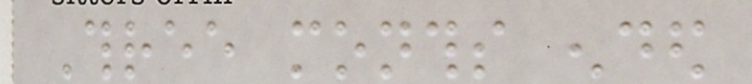Three months ended
